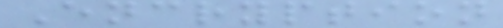Encryption
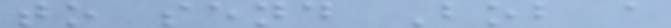to send Bob a
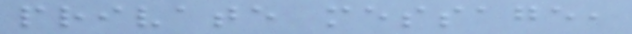private message,
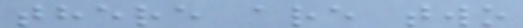there are two
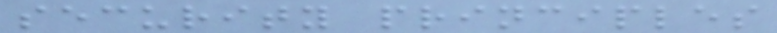security principles
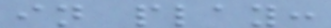in play:
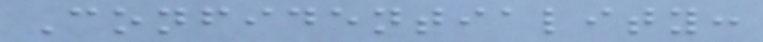Confidentiality:
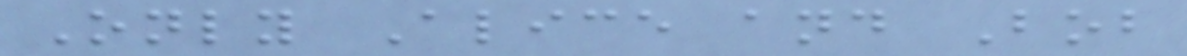Only Alice and Bob
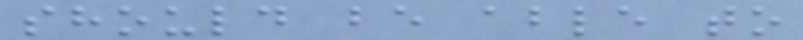should be able to
